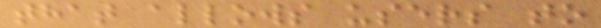that allows users to
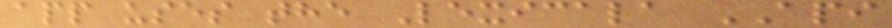app uses the Lexicala API
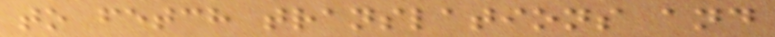to fetch translations and
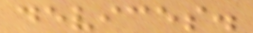devices.
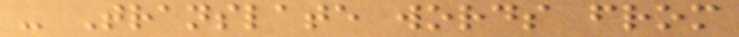- Translate words from
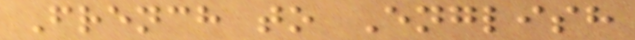French to English
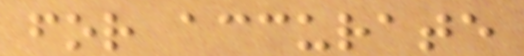for accurate
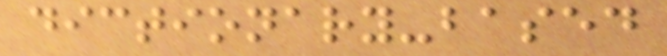dictionary-based
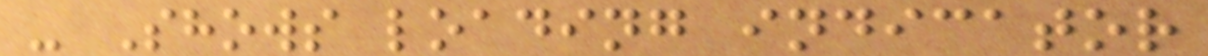- Shows loading indicator
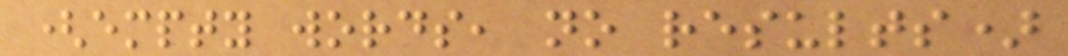(empty words, no results)
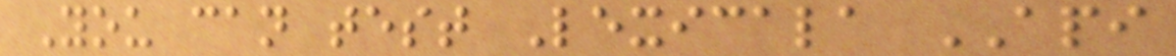You can test Lexicala API
